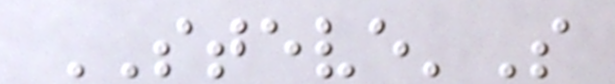STEVE'S
